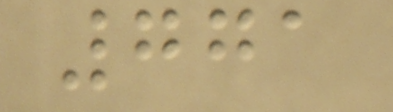771
